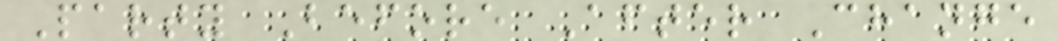Party Before After Change
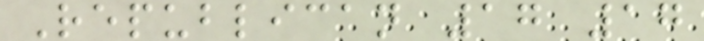Republican 17 17
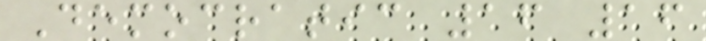Democratic 16 16
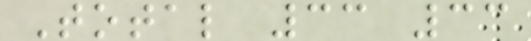Total 33 33
